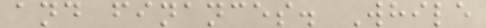and finances. While
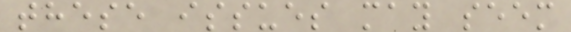these issues may seem
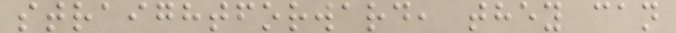straightforward, they can
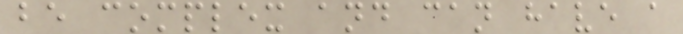be complex and can have a
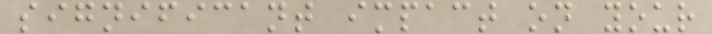significant impact on your
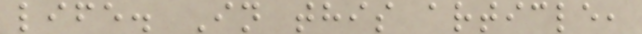life. In this article,
